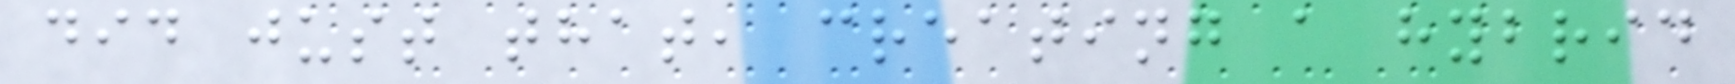did just that, creating a hybrid
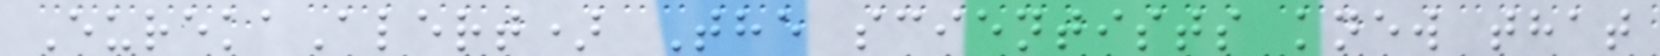EurekaAlert) The scientists knew that
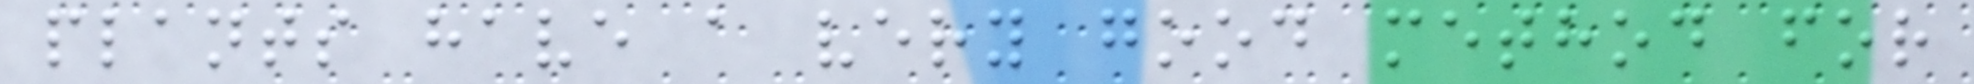plants have a very good method for
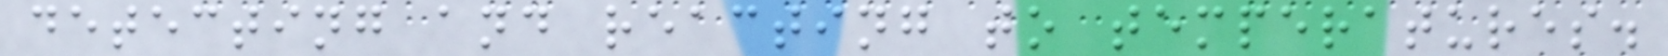detecting and reacting to temperatures.
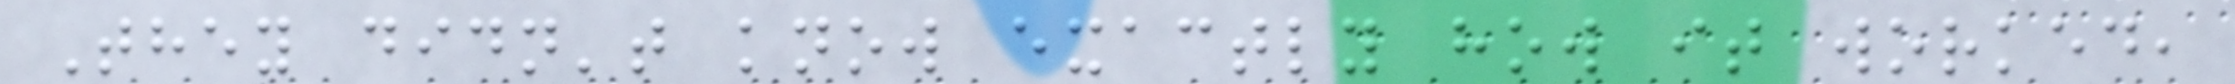They didn't know exactly how it worked,
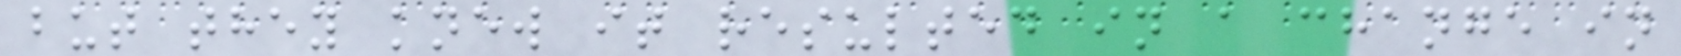but they knew it resulted in a change in
